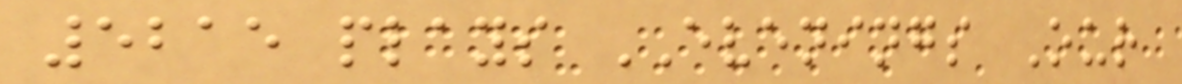5215 plays EVENINGS Our
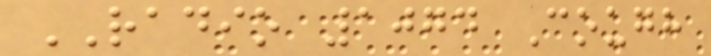RADIO 1074 Cough
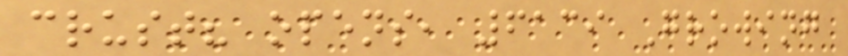crust? opens, 6139 Growing
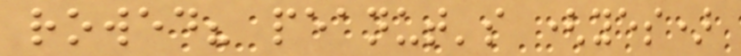rowed? peanut's (yes)
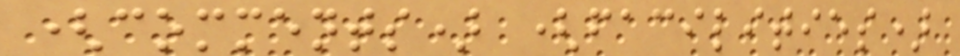(comments) (facilities)
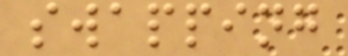swapping
